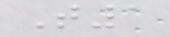T1
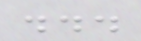...
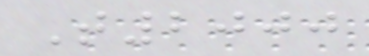T2000
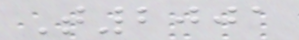T2001
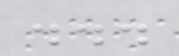...
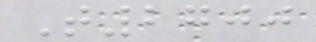T2700
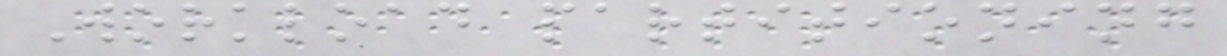Workload partitioning
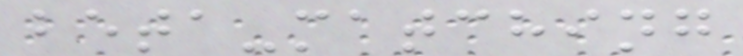beta-matching
